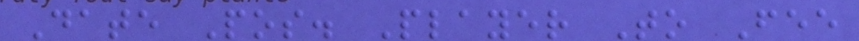Date Pos. Player To Fee
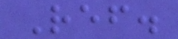Ref.
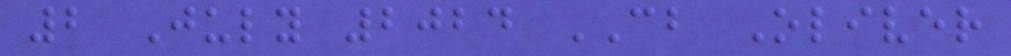2 July 2024 CB Oliver
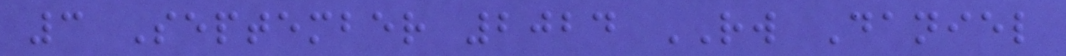3 September 2024 RW Daniel
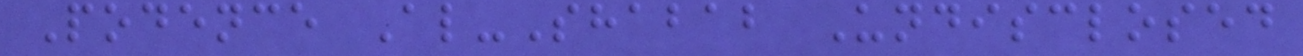Podence Al-Shabab Undisclosed
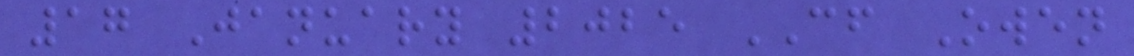17 January 2025 CF Owen
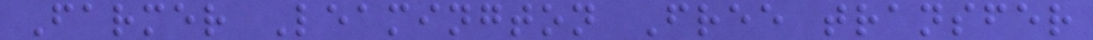Farmer Leamington Free transfer
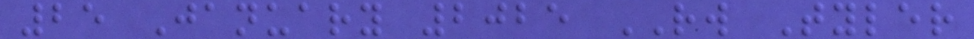25 January 2025 RW Tyler
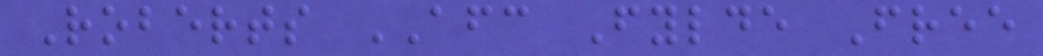Roberts AFC Fylde Free
